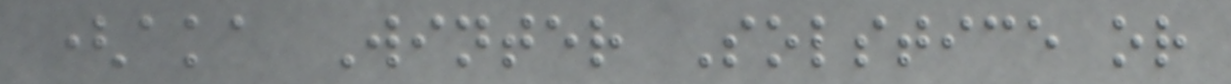(aka Winter Solstice or
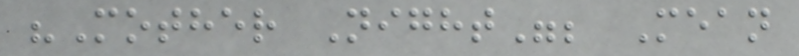"Mother Night"; Mean
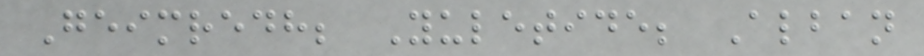Geimredh; Yuletide; Alban
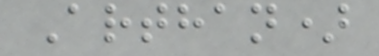Arthan)
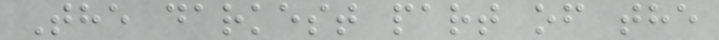The darkest part of the
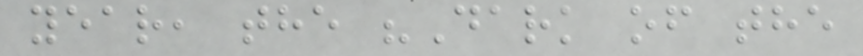year, the "Dark of the
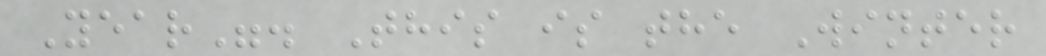Year". This is the Winter
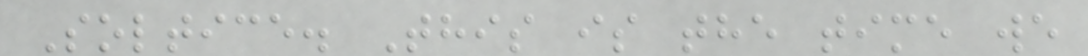Soltice. This is the time we
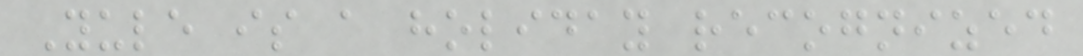Yule is a holiday recognized
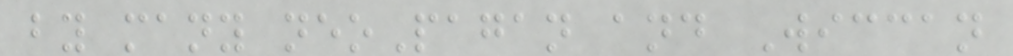by many neoPagan and Wiccan
